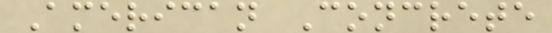American Concrete
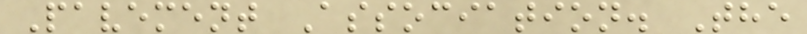Pavement Association. The
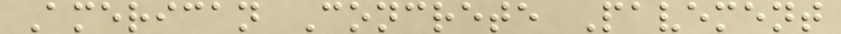American Concrete Pavement
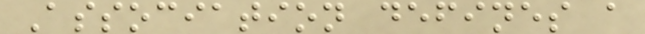Association defines a
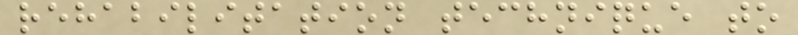rehabilitation technique to
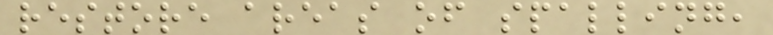restore areas of spalling,
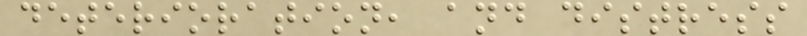deterioration, and distress
